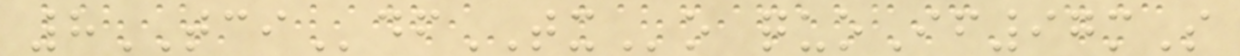8TCIdfTXo quoIf97mS
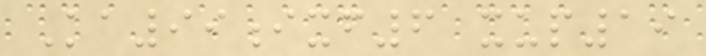Ka99ixf6 xup19
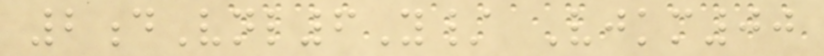2dVnl6Y/ Vjkm00
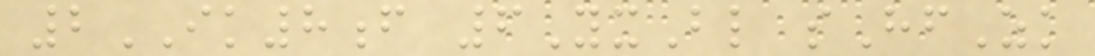2IK8f 6YxBl sHfZk
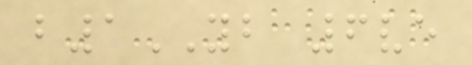b1YB 6ve
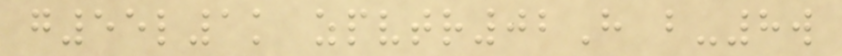g55l1k zpvtr02H b-8w
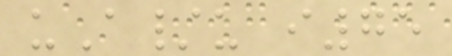uA/u i75
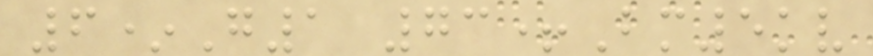6*G1 73+Bm5kv
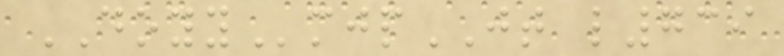DOYYmjpJT l739
